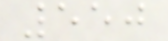550
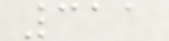311
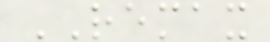REMAX
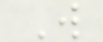W
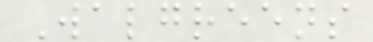Walgreens
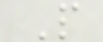P
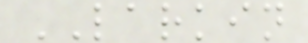LARKIN
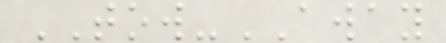TOW-AWAY
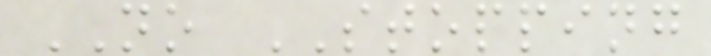NO STOPPING
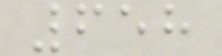658
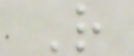R
